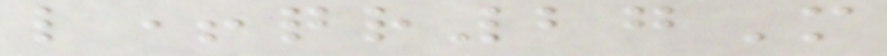l+qr27M
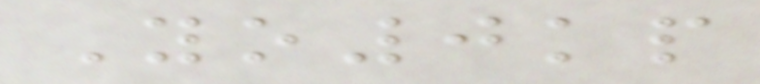Yo0kp
